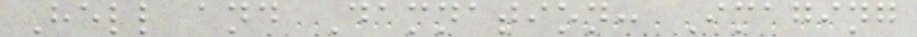Hell and Damnation: Imaging
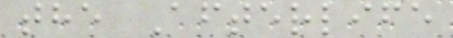the Afterlife
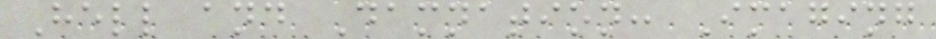Hell and Damnation: Imaging
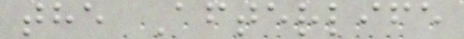the Afterlife
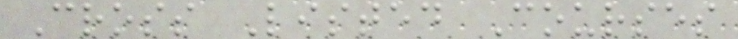Cross Listed Courses
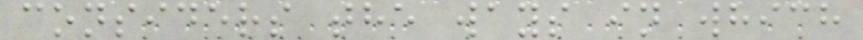considers the ways in which
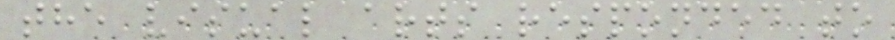the visual arts responded to
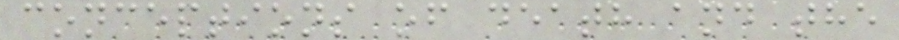conceptions of death and the
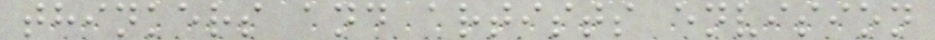thinkers and artists envision
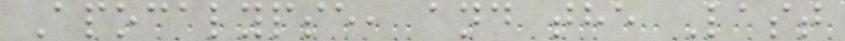Apocalypse, and the Last
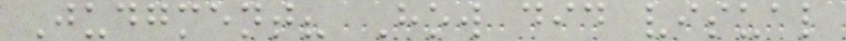Judgment? How did visual
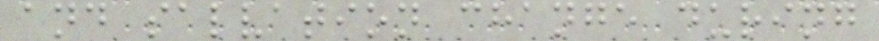and salvation change during
